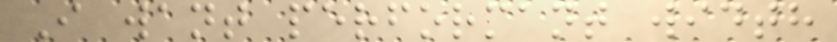I want performant width
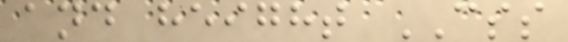and height CSS
